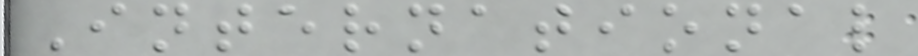International
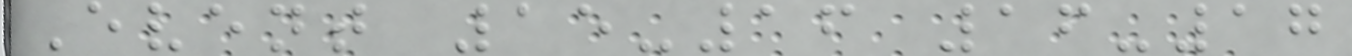Event 15-16 16-17
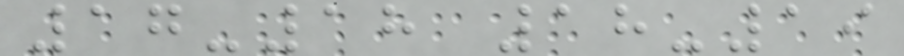17-18 18-19
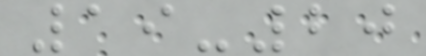19-20
